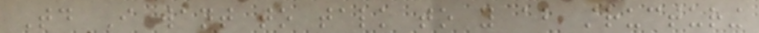Today I want to talk to you about structuring
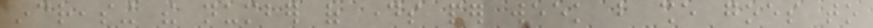increasing the number of days per week but she goes to
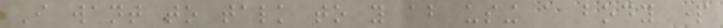I want to talk to you about using a body part
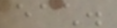each.
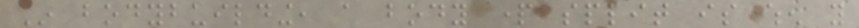In bodybuilding, a body part split is when you
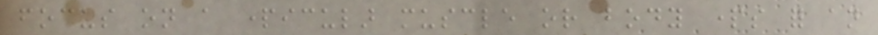focus on a particular muscle or body parts for an
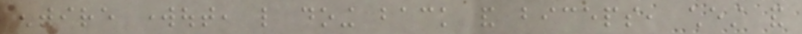entire workout, like doing back and biceps, chest and
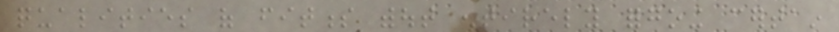qualities of fitness without entirely forgoing certain
